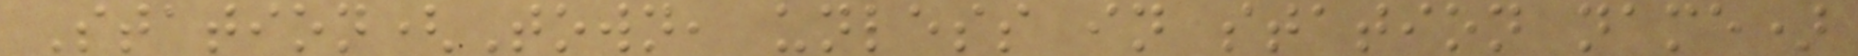Station(Town, unless in station name)
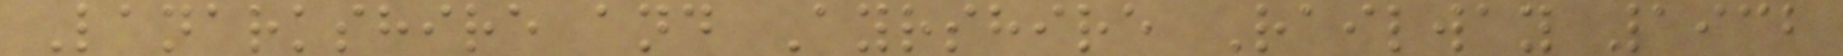Lanarkshire and Ayrshire Railway 1932
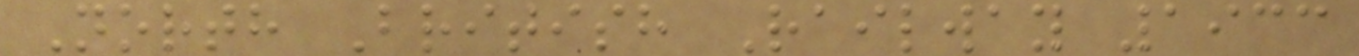North British Railway 1933
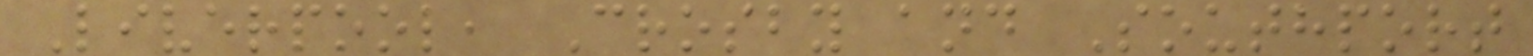Liverpool, Crosby and Southport
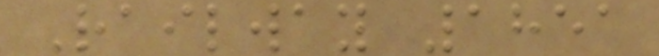Railway 1851
